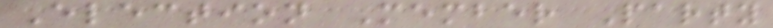Election Member Party
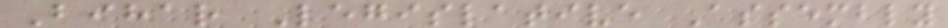Bihar Legislative Assembly
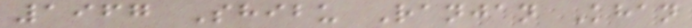1967 Shibu Ranjan Khan
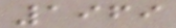1969
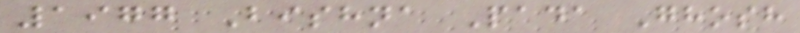1977 Bishna Pada Ghosh
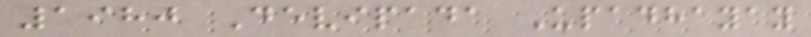1980 Devipada Upadhayay
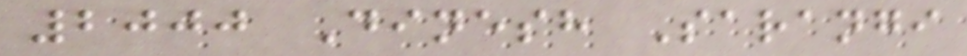2000 Dinesh Sarangi
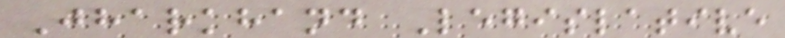Jharkhand Legislative
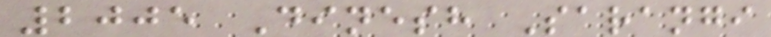2005 Dinesh Sarangi
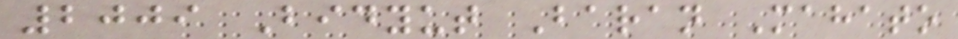2009 Bidyut Baran Mahato
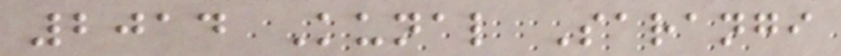2014 Kunal Sarangi
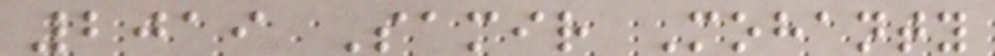2019 Samir Mohanty
